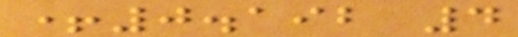+0.192 4
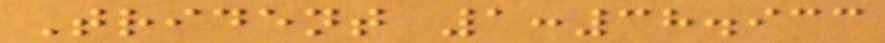Trident 1:38.933
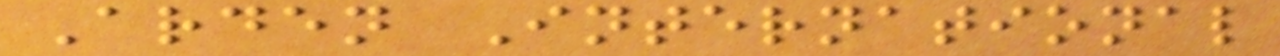Arden International
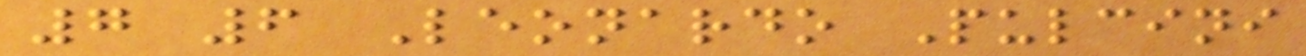7 6 Leonardo Pulcini
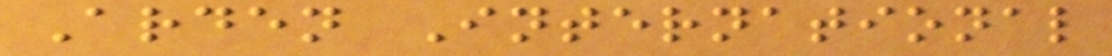Arden International
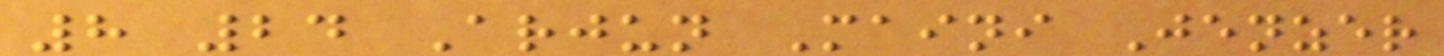8 24 Arjun Maini Jenzer
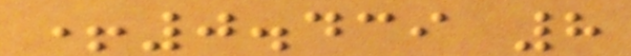+0.439 8
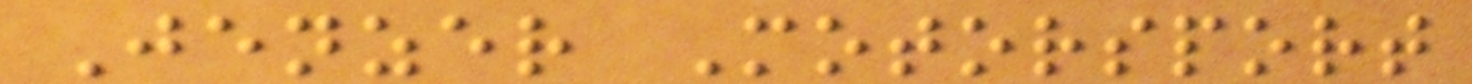Jenzer Motorsport
